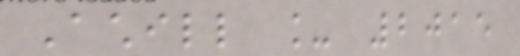Achill _ 2015
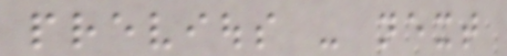previous - next
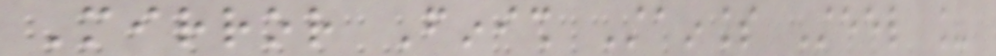Mirror Finish Stainless Steel _
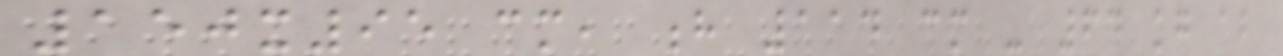150x95 cm, h 114 cm - 64 kg about
